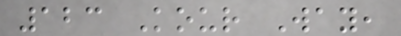123 Kour Way,
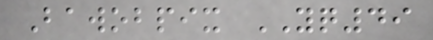Bawobpix YQ49
